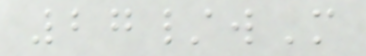27/wM
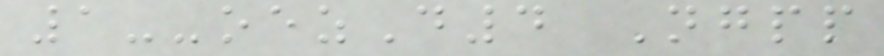1--oezD4 Ngpp
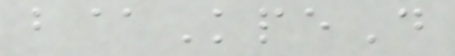b@KpeD
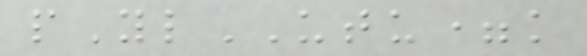pYlUTU=k
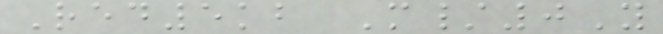Red5kb M/0Y
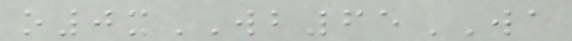o0xWB65WA
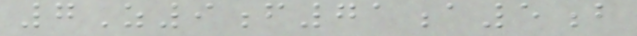7Z9f71a5b
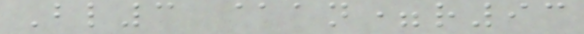Bl3 @an=r93
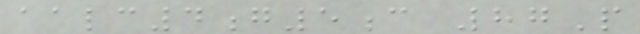aalc4g5c 87P
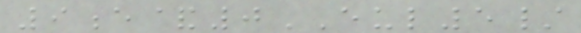9e&0EUL5/
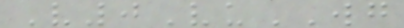V0VuWG
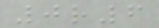0r6
